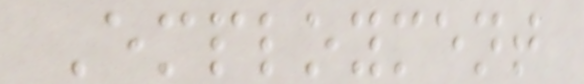Employment
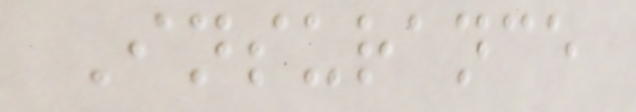Insurance
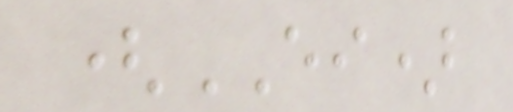(EI)
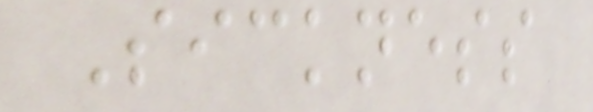Sickness
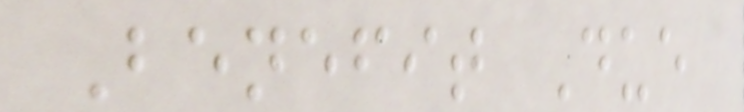Benefit Due
